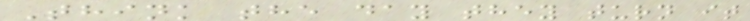Think the day they turn it
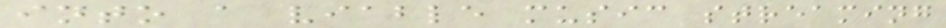into a viable music streaming
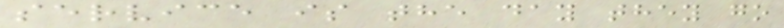service is the day they go
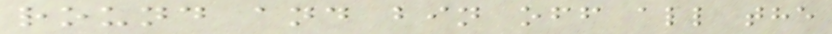round and bin off all the
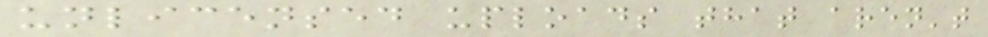unlicensed uploads that aren't
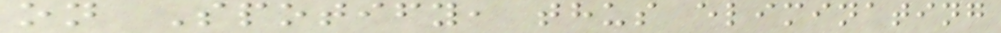on Spotify, thus eliminating
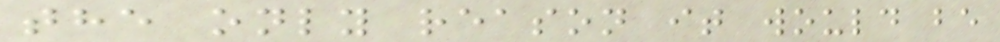the only reason it would be
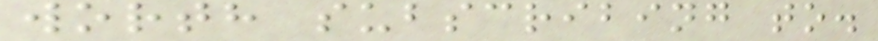worth subscribing to.
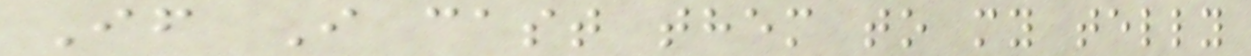If I cast them to my telly
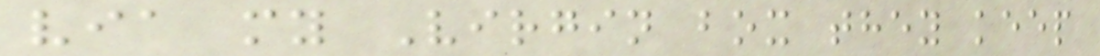via my Virgin box they keep
